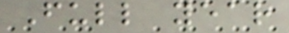Full year
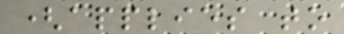(applies to
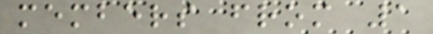members from 1
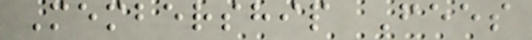Membership Fees
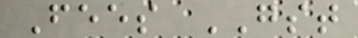Fees GST
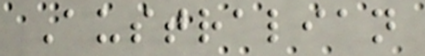Australian
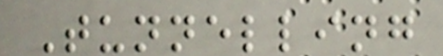Tunnelling
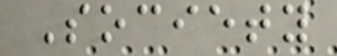Society
